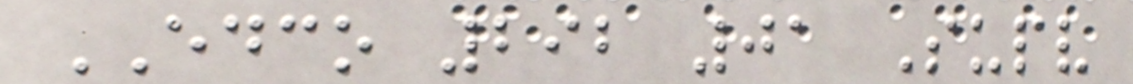EDCO 292 01 Supv
